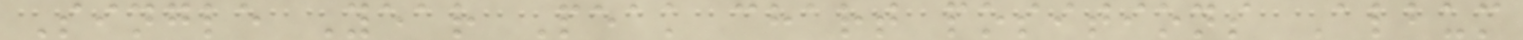Single Year Peak chart positions Album
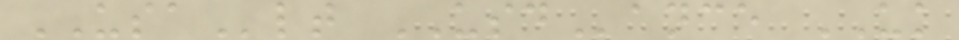USAlt USDance UK
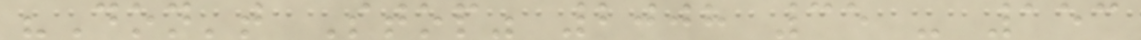"Don't Stop" 2008 35 - 153
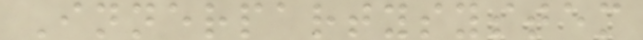Innerpartysystem
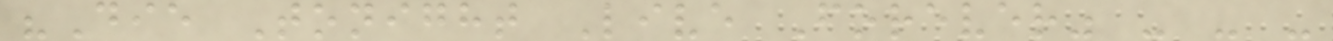"Die Tonight Live Forever" - - -
